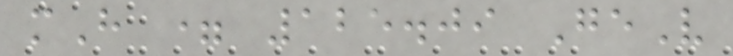mH = 125.09 GeV
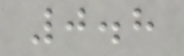0.8
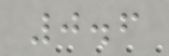0.6
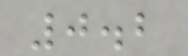0.2
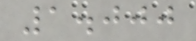1.000
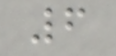6
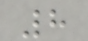8
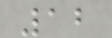12
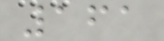161
